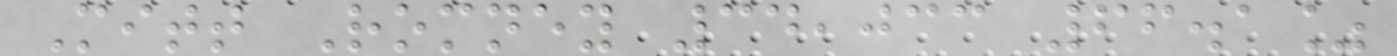Mitt Romney 34,033 66.1%
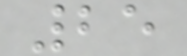25
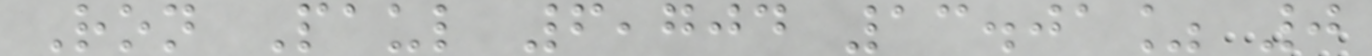Ron Paul 6,704 13.01% 0
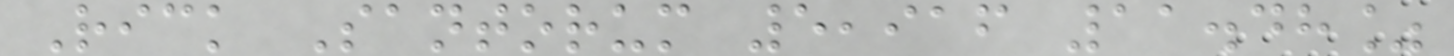Rick Santorum 5,916 11.48%
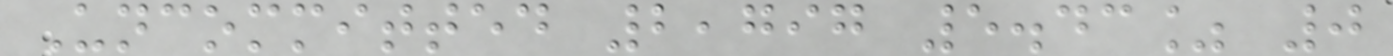Uncommitted 2,797 5.43% 0
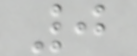0
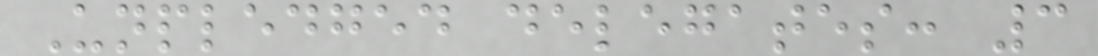Unpledged delegates: 3
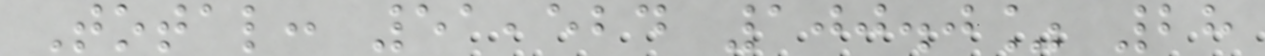Total: 51,524 100.0% 28
